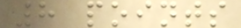8 points
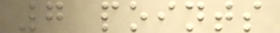7 points
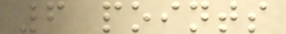6 points
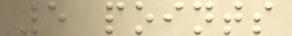5 points
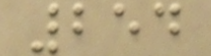254
